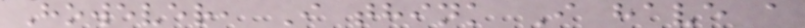However, I think I have a
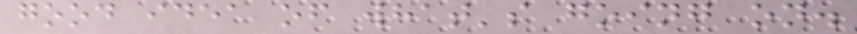good idea of what's going on.
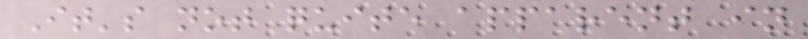It's not quite apparent in
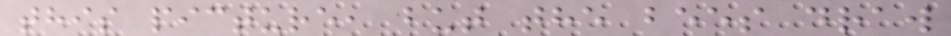this picture, but the bees draw
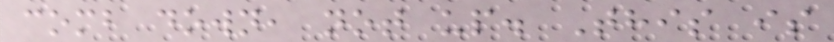comb down, not up. This is
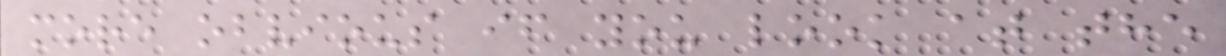more obvious if you look at the
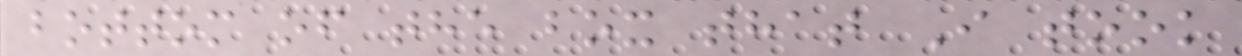bottom of the box that I took
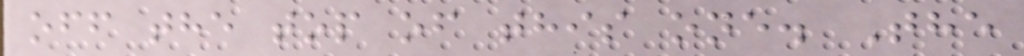off the top of this one. The
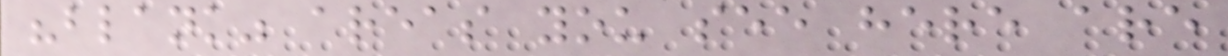"blank" areas you see here are
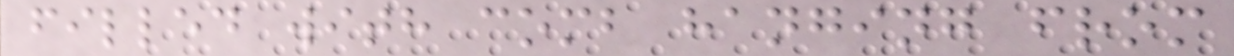filled with comb hanging from
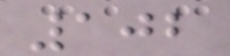102
